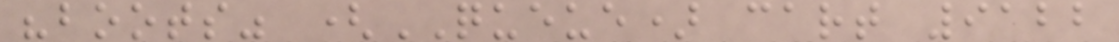"boots" (QUEUE) cart 9122
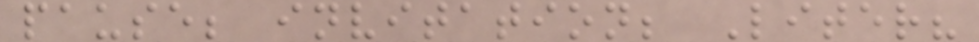pause; invitation; Liter?
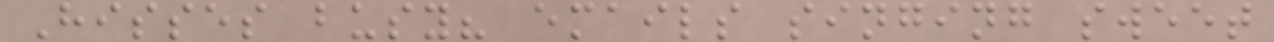Hisses busy? emails singing sweet
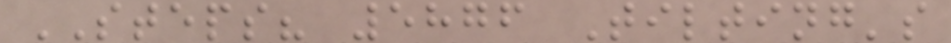STEPS? 5876 Tilting's
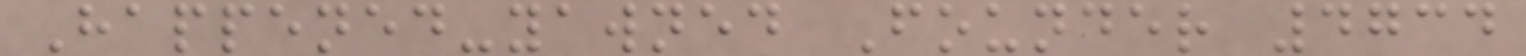Happened-yawned Founder 4734
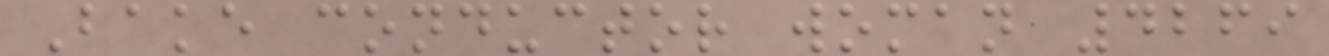Bake conductor woman 4269
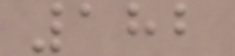182
